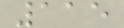115
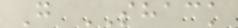G SHACK
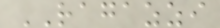RAGAZZI
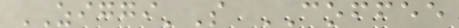ZIGGI'S COFFEE
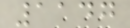1147
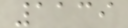1139
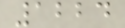1224
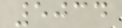5034
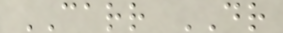CARR DR
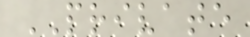PRIVATE
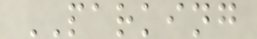PARKING
